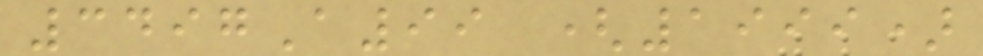3497A99 (1999)
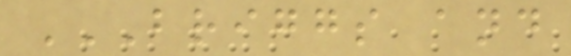BRIGGS AND
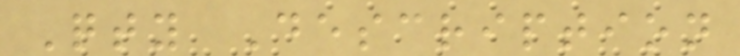Qty Description
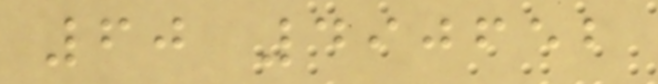60 490652
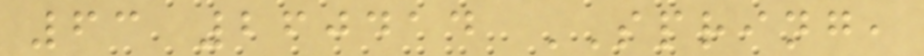63 260414 SPRING,
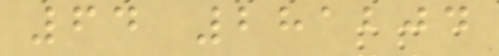64 281204
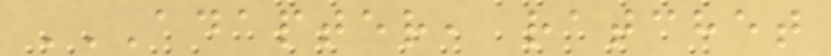ADAPTER, RATCHET
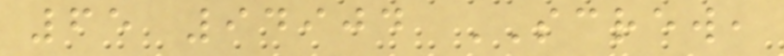65 94904 SCREW,
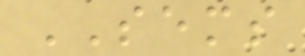SEMS
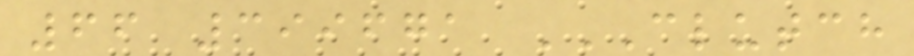66 399671 CLUTCH
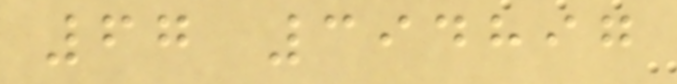67 394897
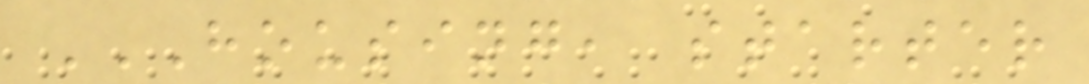HOUSING, STARTER
